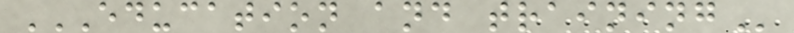EDUCATION AND TRAINING
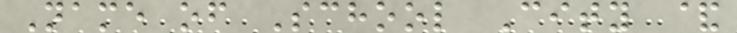Name of School City &
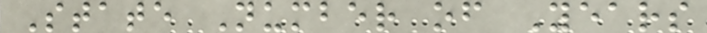State Number of Years
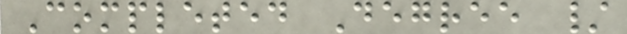Completed Degree /
